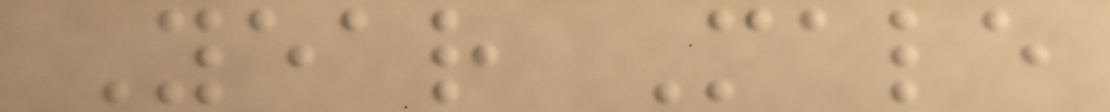Year Male
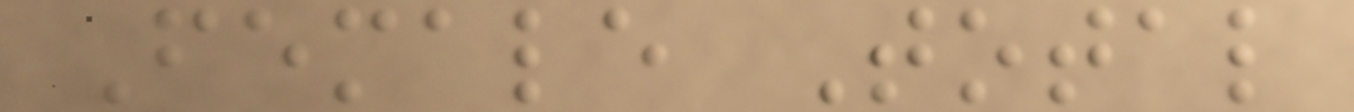Female Total
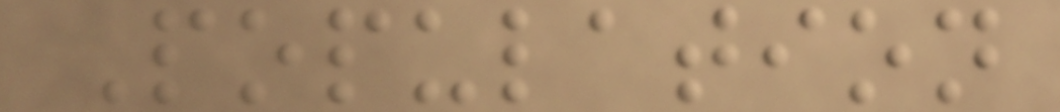Population
